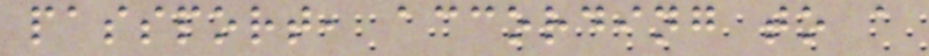passport, according to a
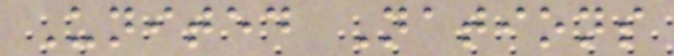United Nations
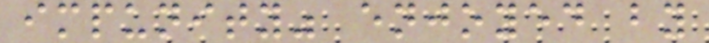impunity" enjoyed by
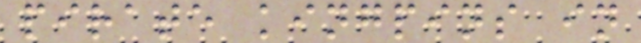pirate kingpins in
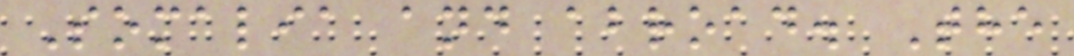Somalia and abroad. The
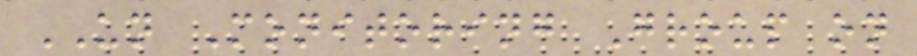UN Monitoring Group on
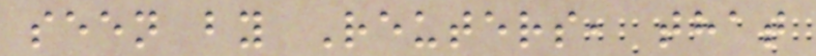seen by Reuters, that
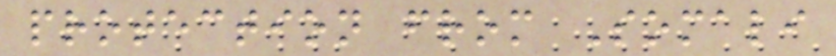protection from Somali
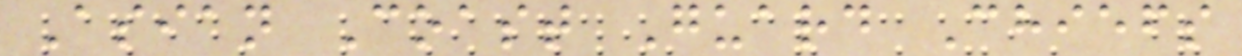Asian Coast Guard Chiefs
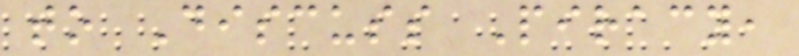to Discuss Piracy,
